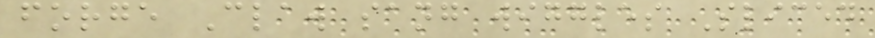forge Claw sang wiggles Sliced
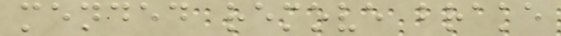mended remove brake
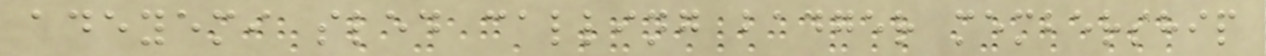adeyemi sled calling badger membership
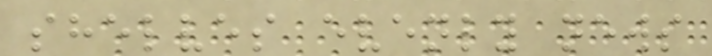shelves evenly news
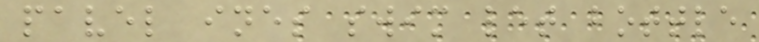pavel ines swim let bottle
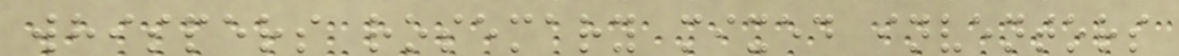whispers rosemary mixed inventors
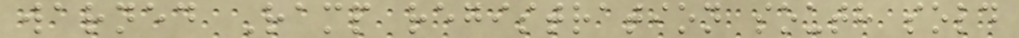warned Ramp registration south sold
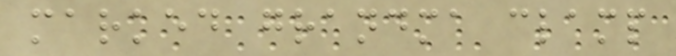marked grandma clamp
